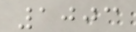1003
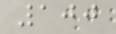100
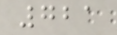721
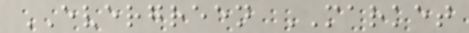EVERGREEN MARKET
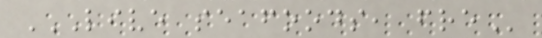LIVE SEAFOODS, FRE
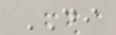DI
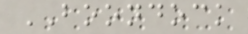BOONDOCK
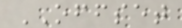OFFSET
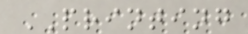PRINTING
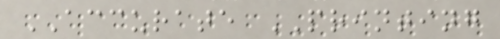ACCURATE PRINTING
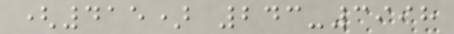(415) 243-3998
